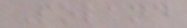Poland
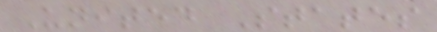United States
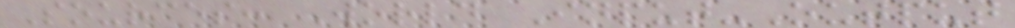Sources: World Input-Output
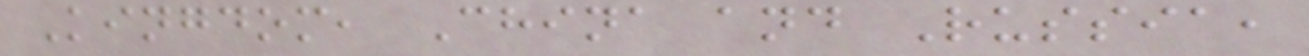Kingdom, China and Russia,
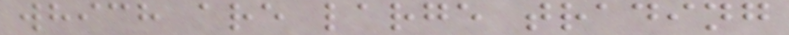which are large trading
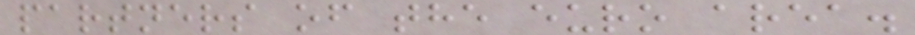partners of the euro area.
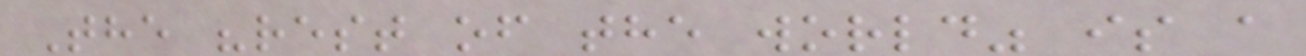The "rest of the world" is a
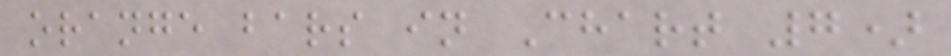orange bars in Chart 7)
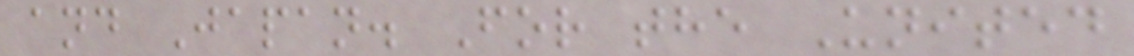and Japan. For the United
